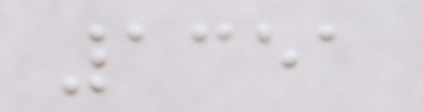1351
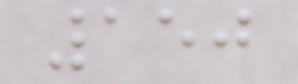150
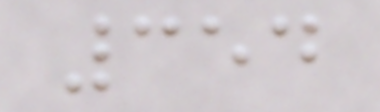354
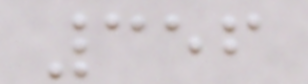356
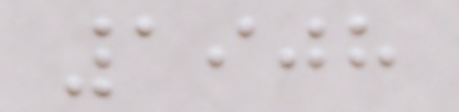1908
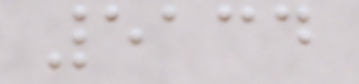5134
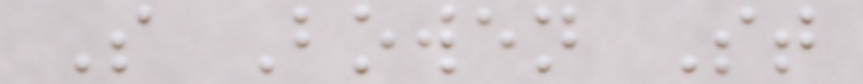S Bowen St
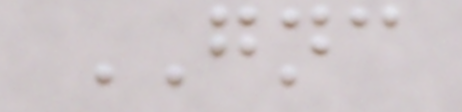GNC
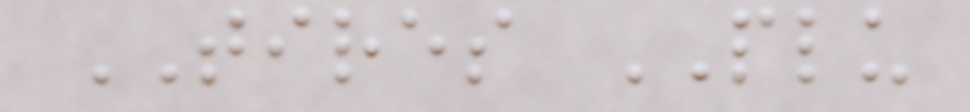TIRES PLU
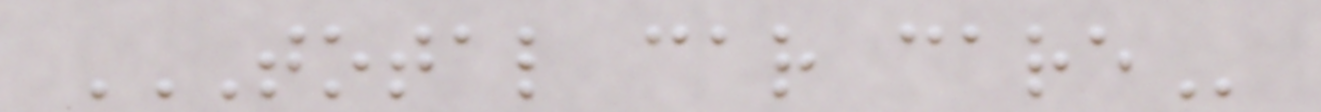TOTAL CAR CARE
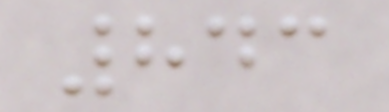843
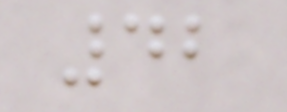42
